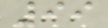99
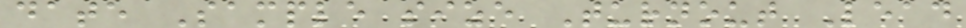date Sample size Turnout Lead
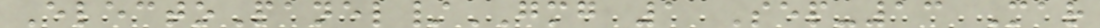ElectoPanel/GMG 1 Sep-13 Mar
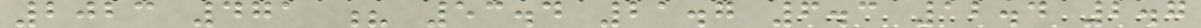2023 471 ? 53.4 21.7 6.3 12.4 2.7
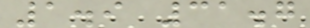1.9 31.7
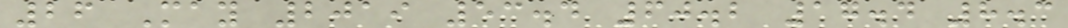26 May 2019 53.4 60.2 17.4 8.3
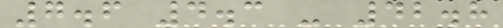7.6 4.3 - 42.8
